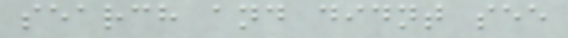search and didnt see
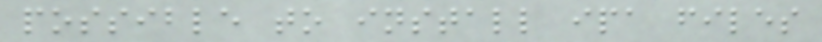possible to install ipa files
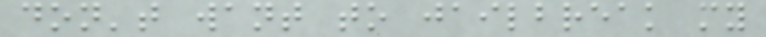don't want to jailbreak my
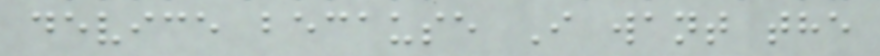device because I want the
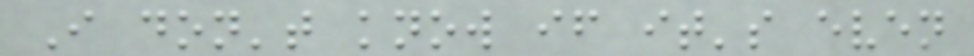I don't know if it's even
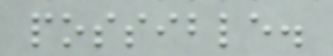possible.
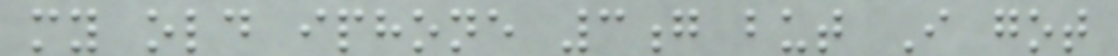my old iphone 3g but I got
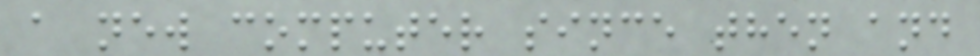a new computer since then and
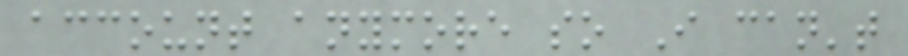account anymore so I can't
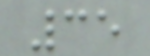35
